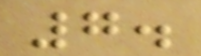7.
